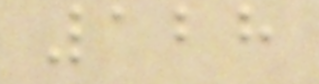128
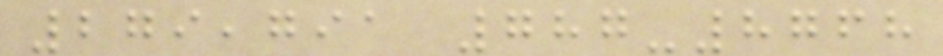279,791 787-8768
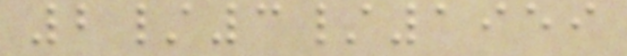2/3/1959
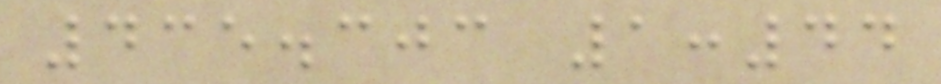435.303 1:44
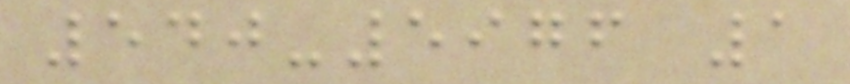540-5976 1
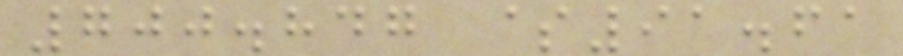700.847 $91.61
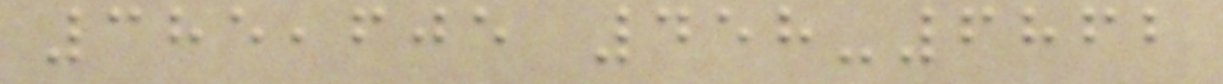385,605 458-6862
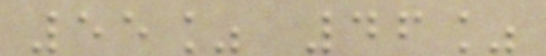55% 46%
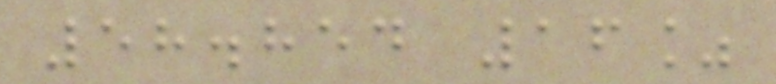58.854 16%
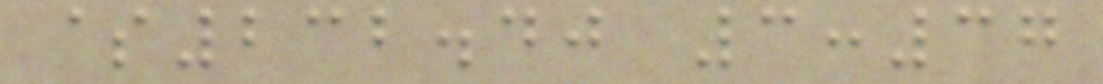$232.40 3:37
